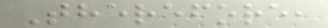Therefore,
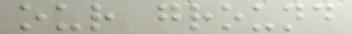our ground
